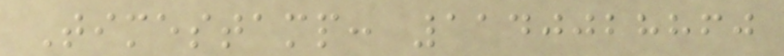Timestamp: 1140028860
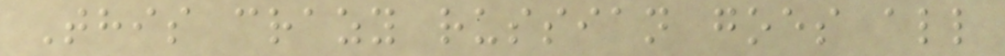This crazy russian goes all
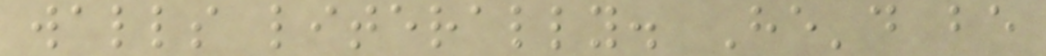walls literally. He'd be
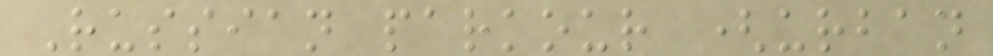Russian parkour (urban
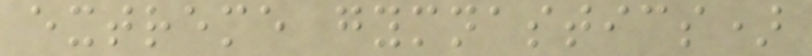extreme gymnastics)
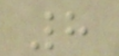8
